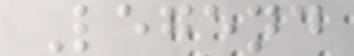Legend
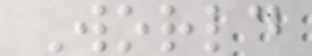World
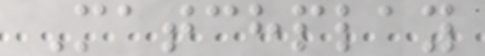Matchplay
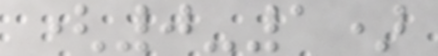(0-1)
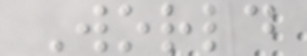World
